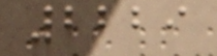2229
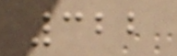322
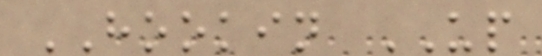HOOKIN UP
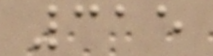315
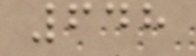648
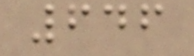646
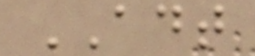ADT
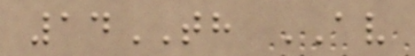14TH AV
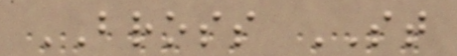BROSS ST
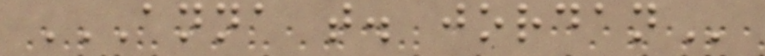ANNA T. JORDAN
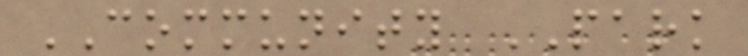COMMUNITY PARK
